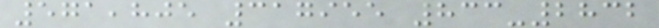571,805 317955 833-2832
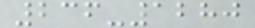236-1280
